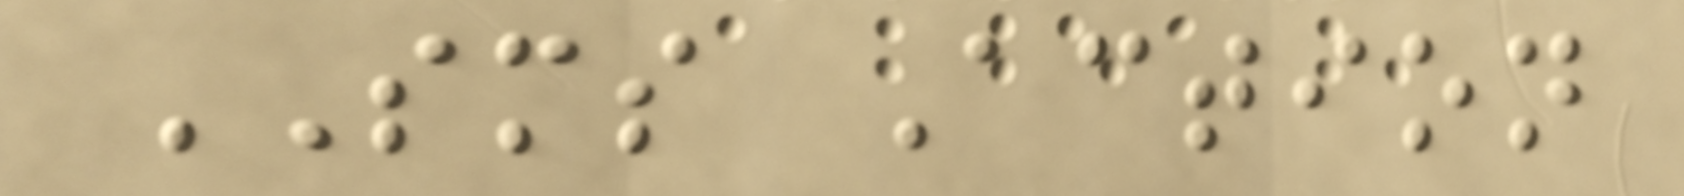SMS Action
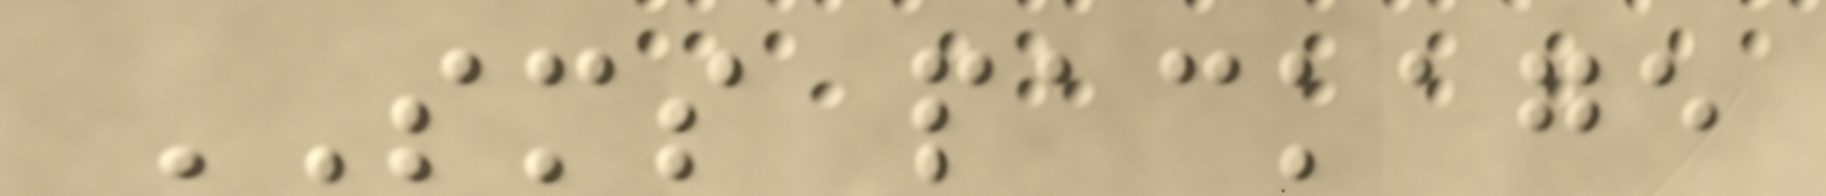SMS package
